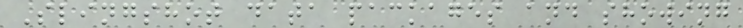Slingshot data packages and showing
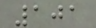101
